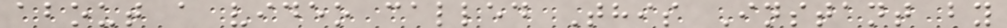about a video called This Instant by
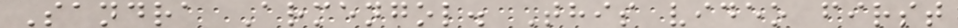Sandra Armengol. This video first
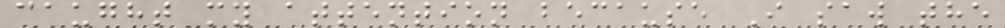caught my attention because I saw the
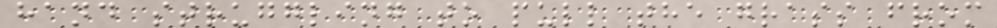hand struggling to pull the grass from
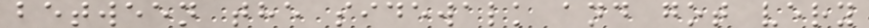between the sidewalk and got very
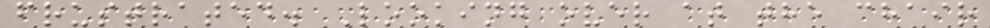frustrated. Looking over at the chair
